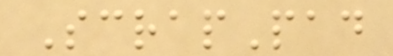ScrapPad
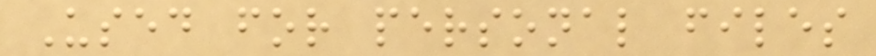Used for personal files
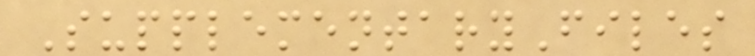SupplementaryFiles
